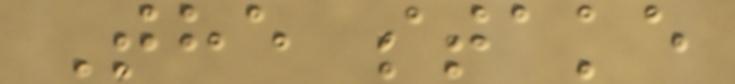The stake
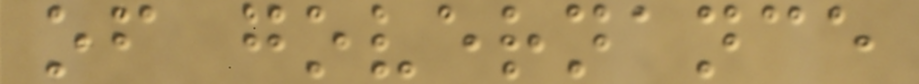of governance
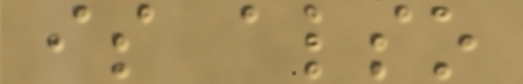is also
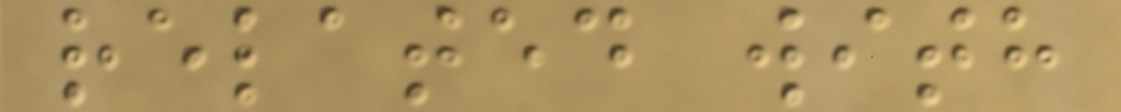related with
